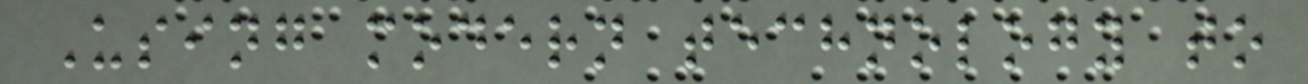Using modern technology to
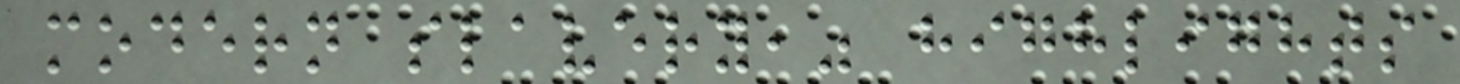modern slavery," highlights
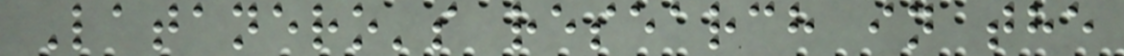Latanero's research in the
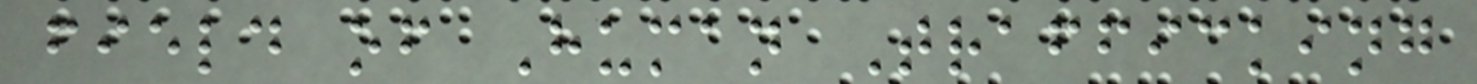field of Human Trafficking
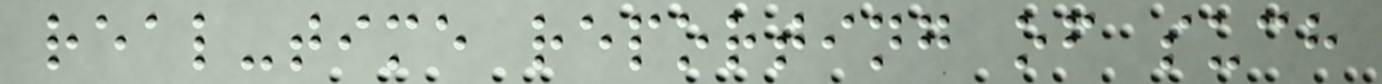real-time reporting of such
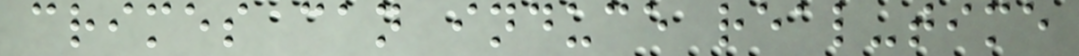crimes can induce real-time
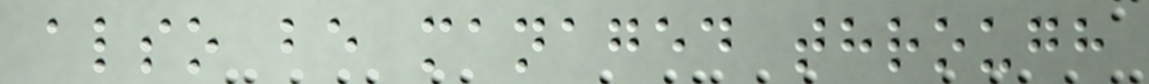also be managed through
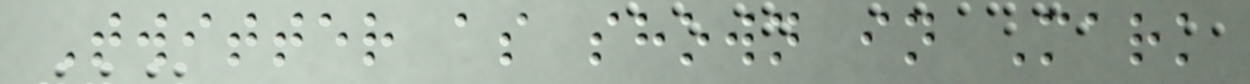Twitter as shown in Mark
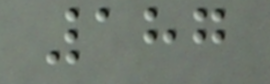187
